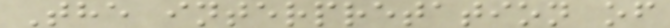The interpretation of
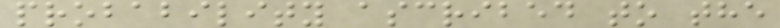probability ascribed to the
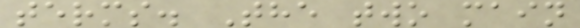terms. The two main
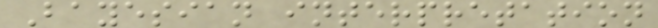Bayesian interpretation
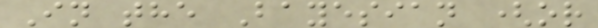In the Bayesian (or
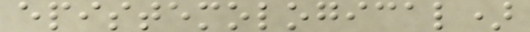epistemological)
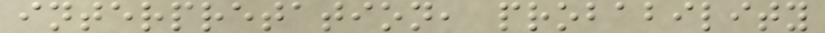interpretation, probability
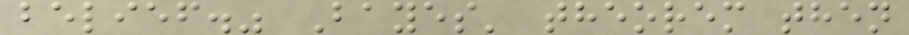belief." Bayes' theorem then
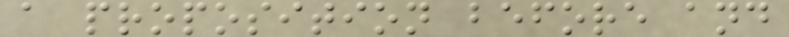a proposition before and
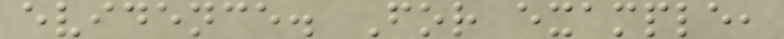evidence. For example,
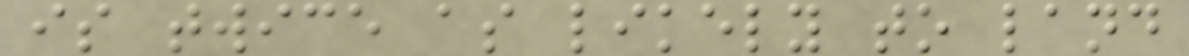is twice as likely to land
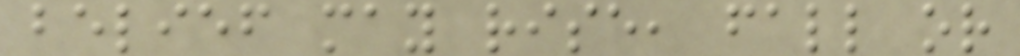belief may rise, fall or
